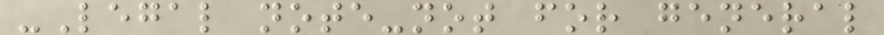-Legal note-not for general
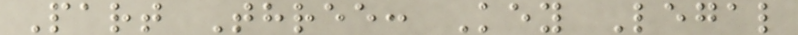Part Three: Key Legal
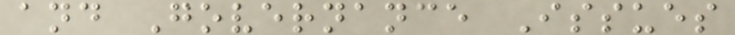and Governance Issues
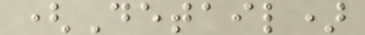(Detail)
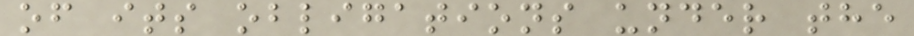of its obligations under the
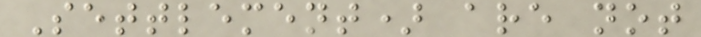Settlement) are not
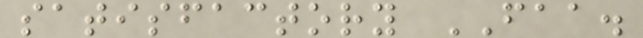satisfactory FAA.
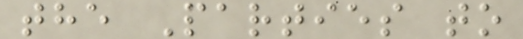the Parties to
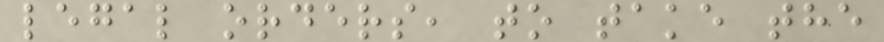legal orders, to take the
